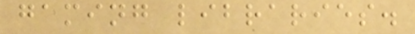gaming libraries.
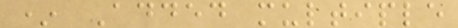* Added multiple
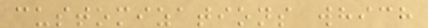customizations which
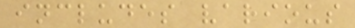includes various
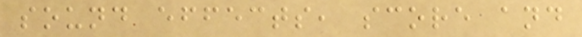sound effects, score and
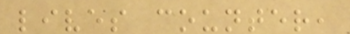lives counter,
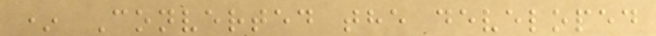* Converted the developed
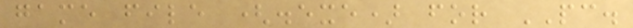game file (.exe) for PC.
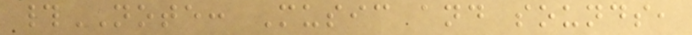#NOTE: Music and sounds,
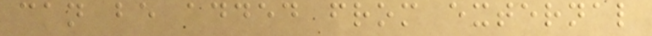can be added from external
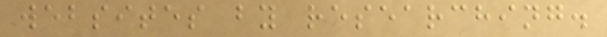websites by researching.
